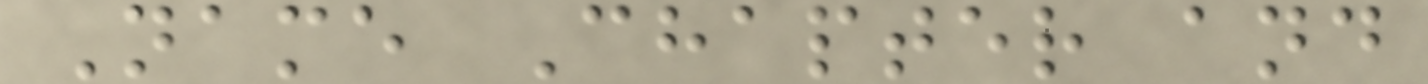Name Chapter and
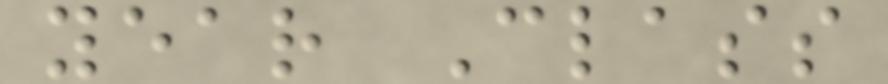year Class
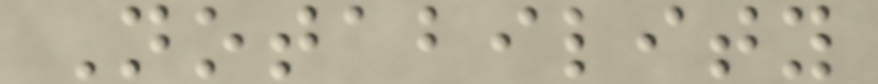Notability
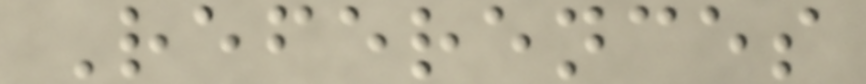References
